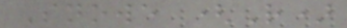Snowe (R)
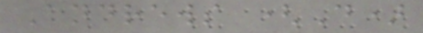Andrews (D)
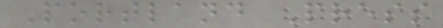Portland Press
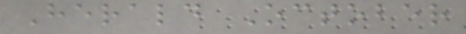Herald October
